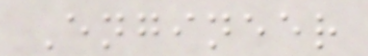Engineer
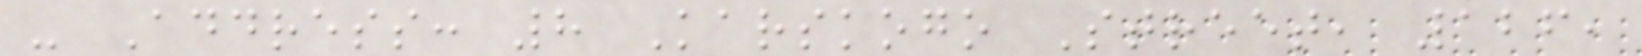- Address: 8 Karskogo Street, 126,
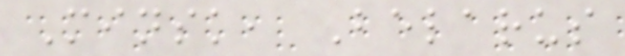Minsk, Belarus
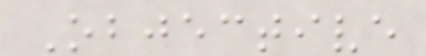Objective
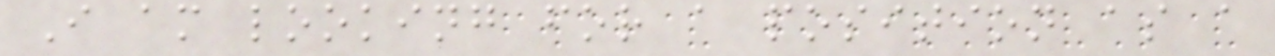I am looking for a position as a
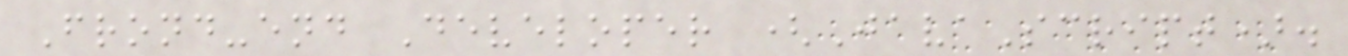Frond-end Developer (JavaScript).
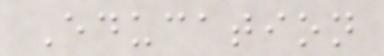Education
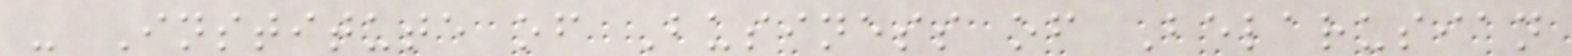- Institute of Business of Belarusian
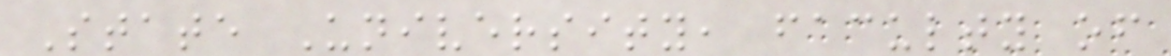State University, faculty of
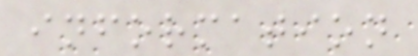information
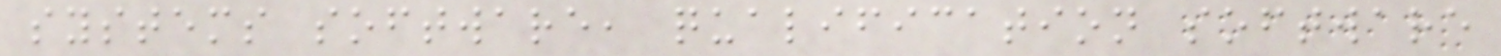systems software, qualification software
